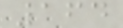164
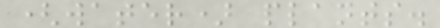(water) plants.
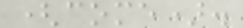(come).
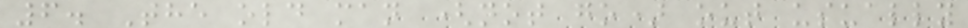6. The old man (not go) out usually
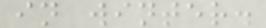in winter.
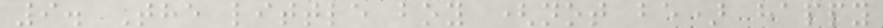9. The little boy (not be) happy
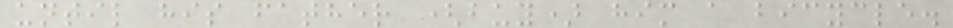until his father (buy) him a bicycle.
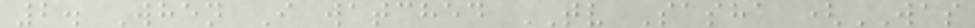2. When I watched TV Sasha (WAS
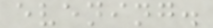evening.
